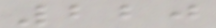220
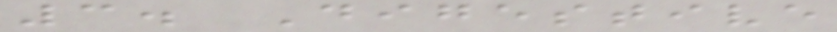3. Digestive
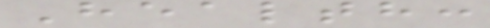Health:
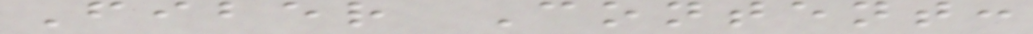Fiber Content:
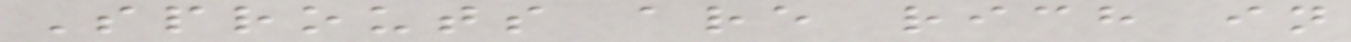Sprouts are rich in
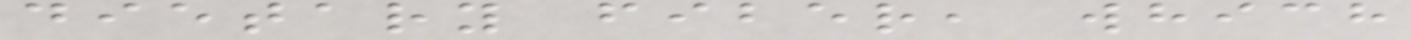dietary fiber, which
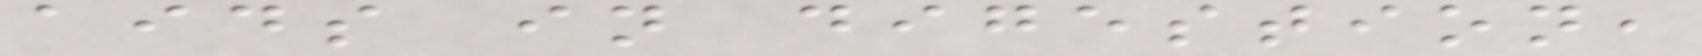aids in digestion,
